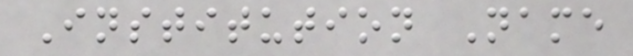Institution Name
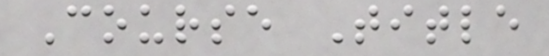Course Title
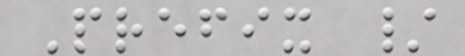Prefix /
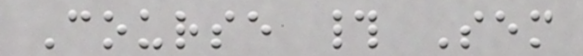Course # Sem
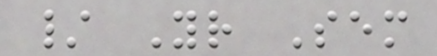/ Yr Sem
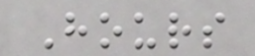Hours
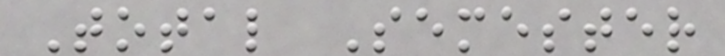Total Semester
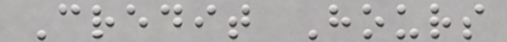Credit Hours
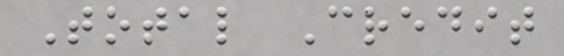Total Credit
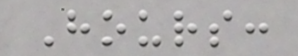Hours:
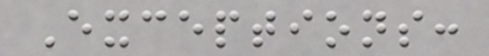Exceptions:
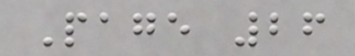Page 26
